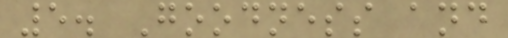5. Goodness and
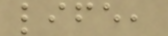life,
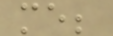me;
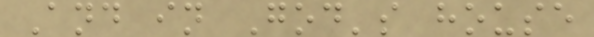And in God's house
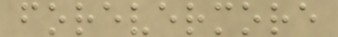forevermore
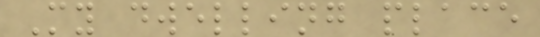My dwelling place
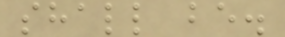shall be.
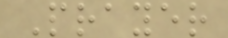Prayer
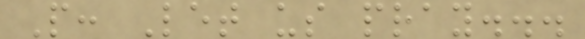P: Let us pray...
